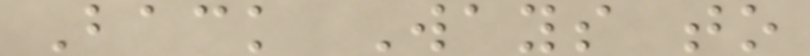Back Ways to
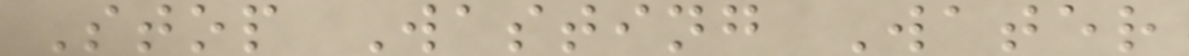Stop Wasting Water
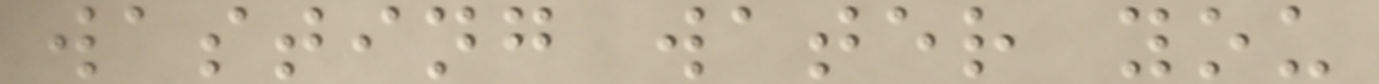wasting water you
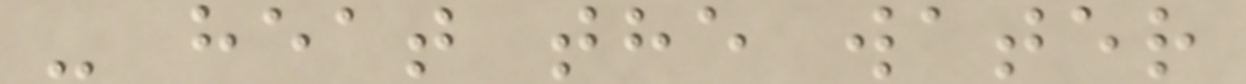- heat the water
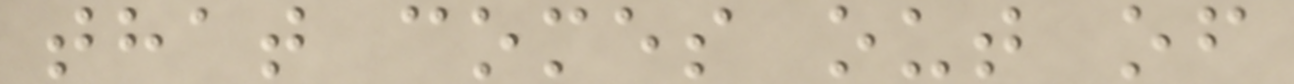that comes out of
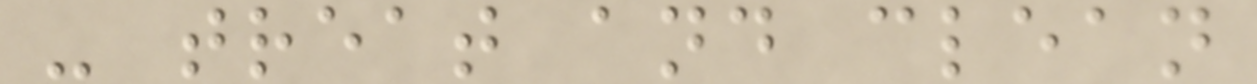- treat and clean
